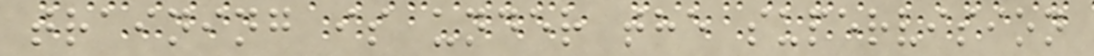training is under the supervision
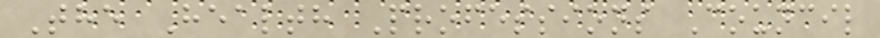The Health Professions Council
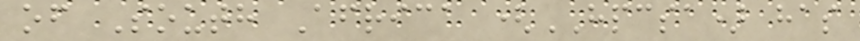of South Africa (HPCSA) has
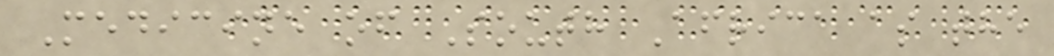Medicine of South Africa as the
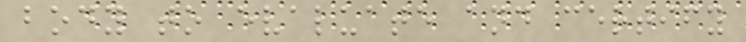body to evaluate and certify
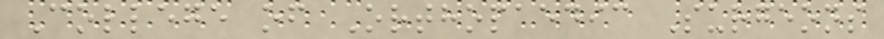College of Orthopaedic Surgeons
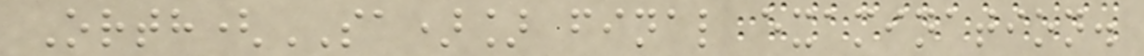Orth(SA)] final examination.
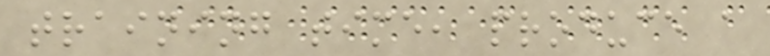training time, produce a
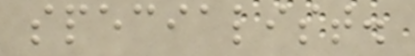specialist.
